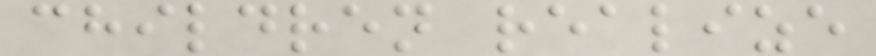children realize
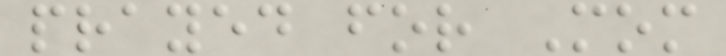prayed for Mom
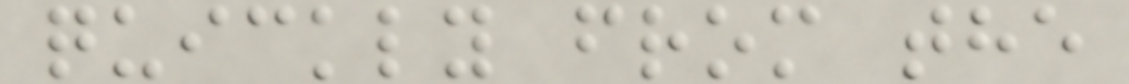quickly from the
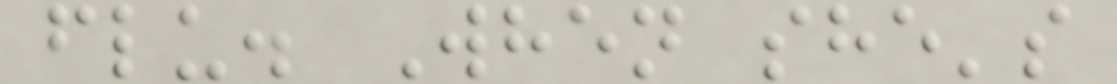flu. When she's
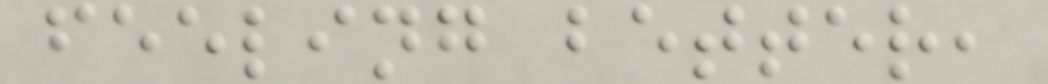feeling better,
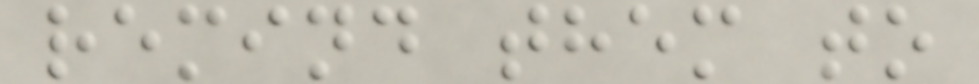remind them to
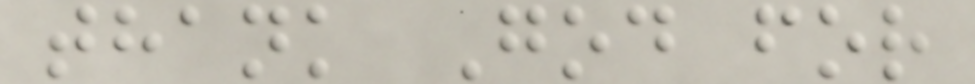thank God for
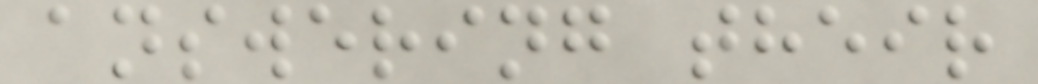answering their
